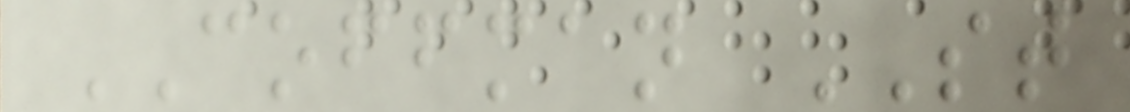COFFMAN ST
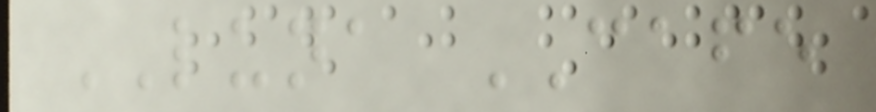LUNA CAFE
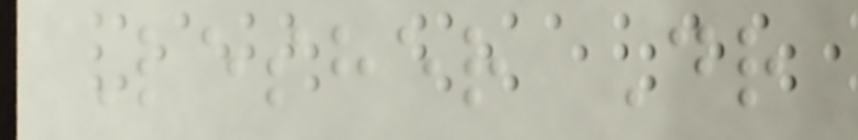Lesher Dr
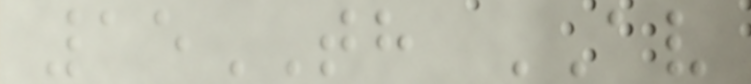15TH AV
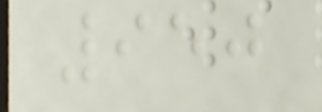950
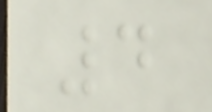4
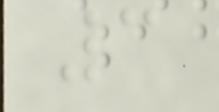3
